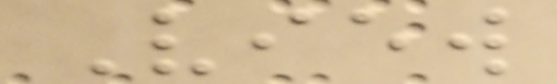View
